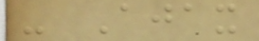- Ajax
